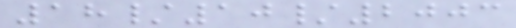18/10/2003
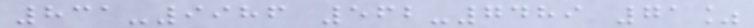831-9986 562-7489 71%
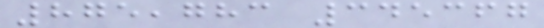875,783 345367
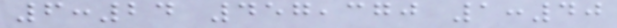6:24 457,370 1:40
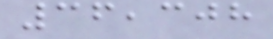36,308
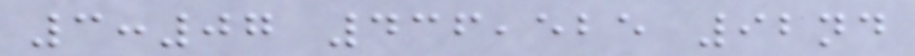3:07 436,525 92nd
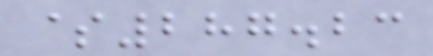$287.23
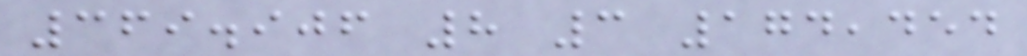369.906 8 3 174,454
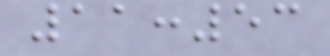11:53
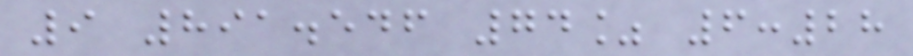9 891.546 74% 6:28
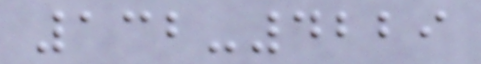132-4229
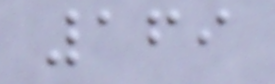169
